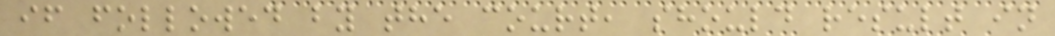if followed by the court, should result in
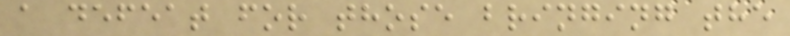a defeat for those bringing the
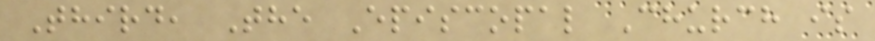Third, The Episcopal Church is
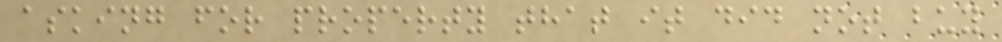asking for property that it did not buy
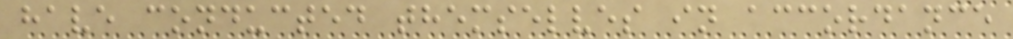have conducted themselves in accordance
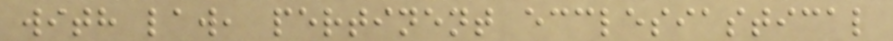with law, pertinent ecclesiastical
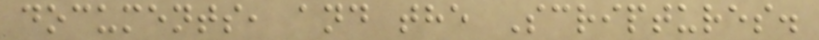documents, and the Scriptures.
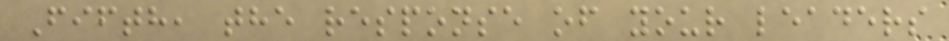Fifth, the response of your leaders
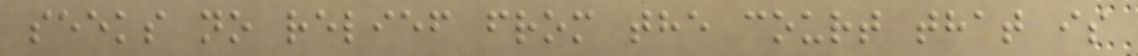seeks no relief from the court that is
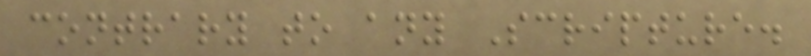contrary to any Scripture.
